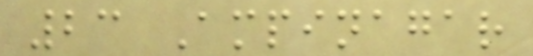23 Ampinagar
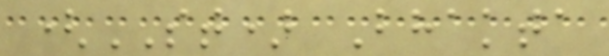(ST) Bhakta
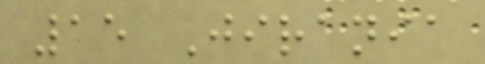15 Jirania
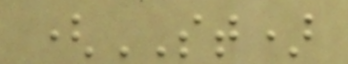(ST)
